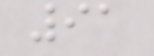91
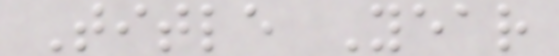Title Year
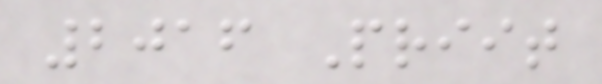2016 Priit
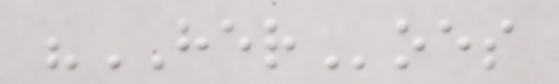"HERoes
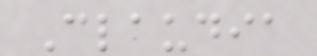Claudia
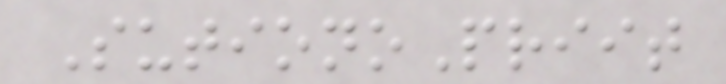SutionoPriit
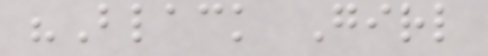"Black Girl
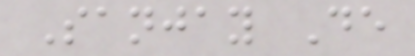Sanjay De
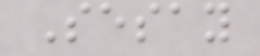Sesay
